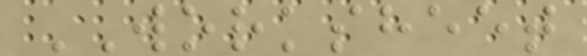WORKSHEET
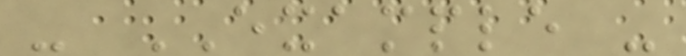- EXAMPLE -
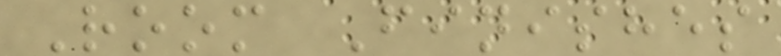Room Finishes
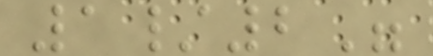1/2"
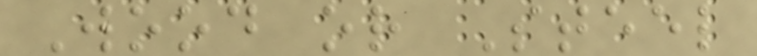Wood or Steel
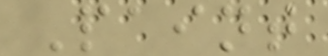Paint
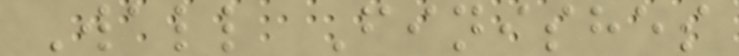Wall Finishes
